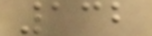132
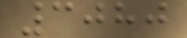3080
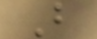B
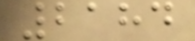2184
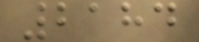2184
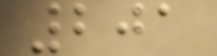201
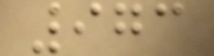973
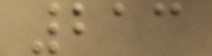213
